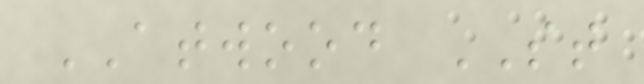ATWOOD ST
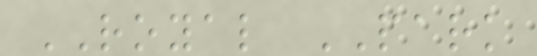ROYAL PARK
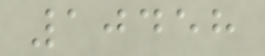10458
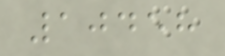10458
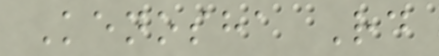Kenosha Rd
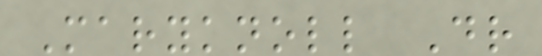Maryknoll Dr
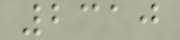2310
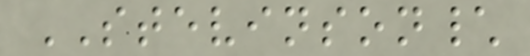STEVINSON\
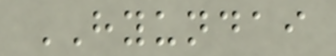HYUNDAI
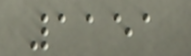1151
